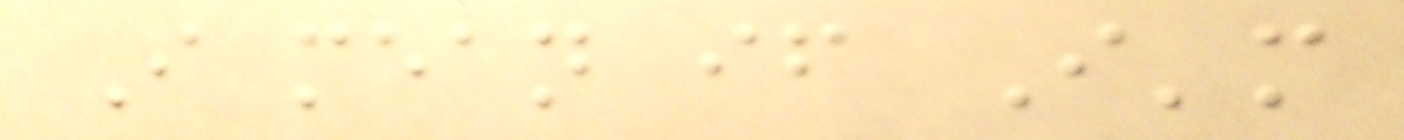I mean if I'm
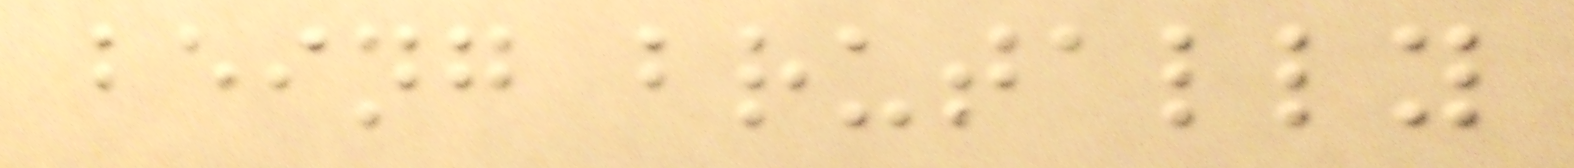being brutally
